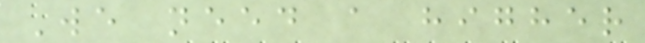We need a higher
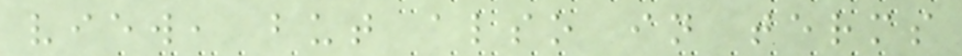view, but also in terms
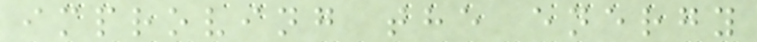improving the energy
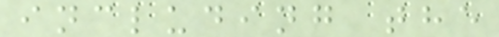including the
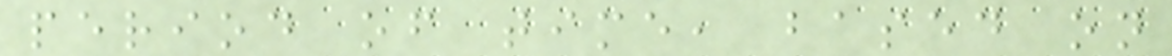period of time, based on
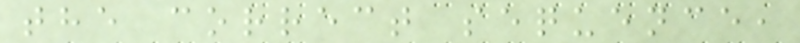the correct sequence,
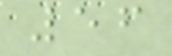56
